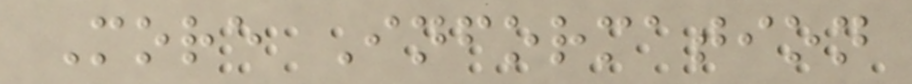More Information
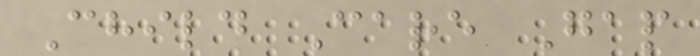Child Care Gap
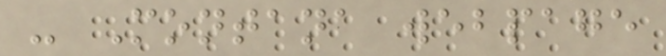- Montana webpage
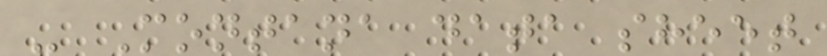- Montana data sheet
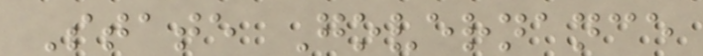State Governance
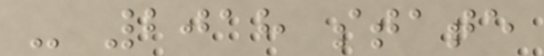- 2018 state
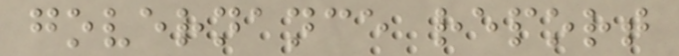governance report
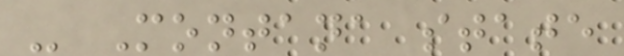- Montana state
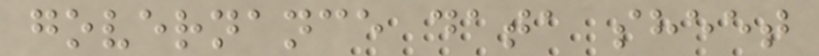governance data sheet
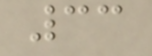33
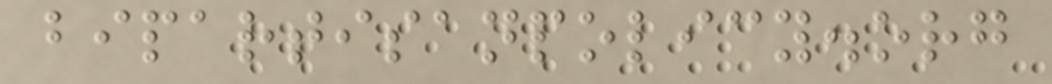bipartisanpolicy.org
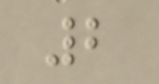2
